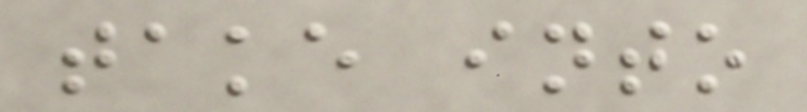take into
